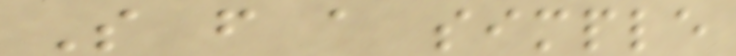So from a simple
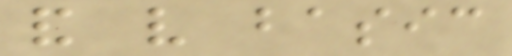and very basic
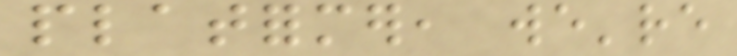platformer, we're
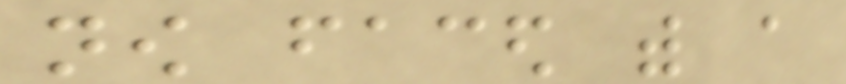now faced with a
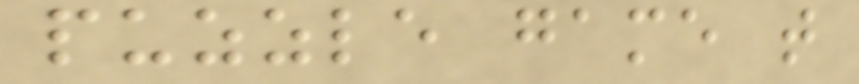puzzle game that
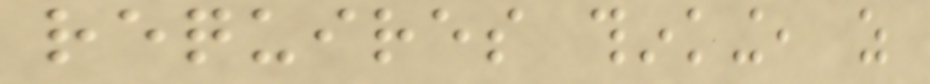requires thinking, as
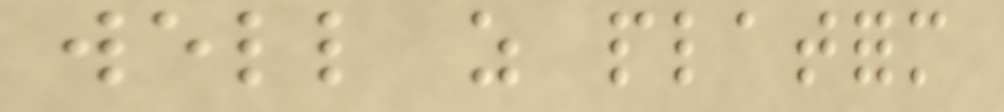well as platform
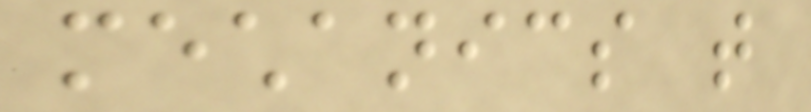mechanics that
